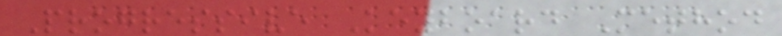Progressive Keyboard Method
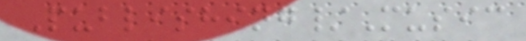Publishing/Music
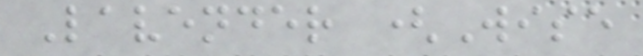Lavender (Wise
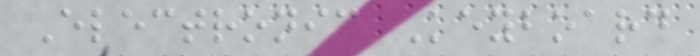Electronic Keyboard
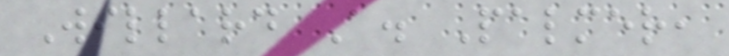Willard A. Palmer,
